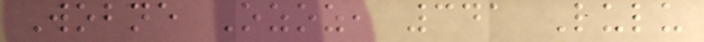Wobne Ozoz, 341 Lulu
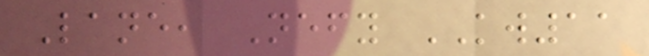Lane, Nefy KW11
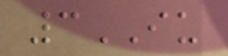3IU
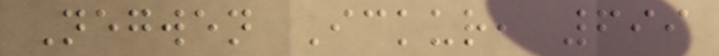Negwen Ickur, 699
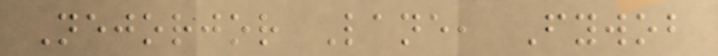Nejorjor Lane, Fywob
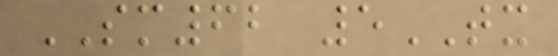SM62 5TX
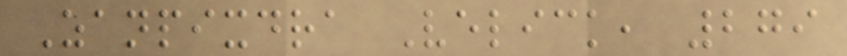Zanpixdra Velick, 279
